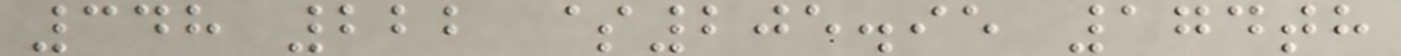348 222 $205.95 174th
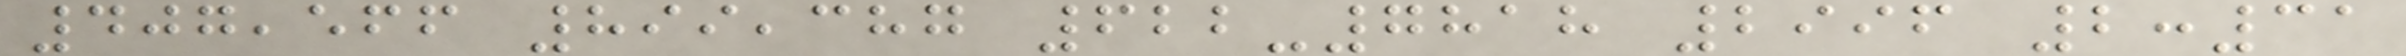407,566 899,387 622-7818 2996 2:31
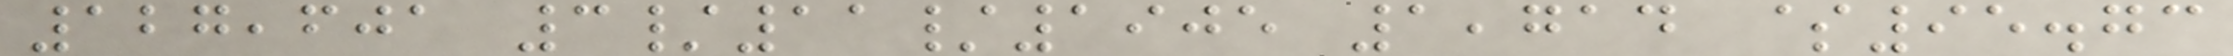127,601 3/11/1905 1,714 $95.73
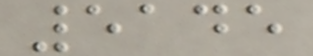5145
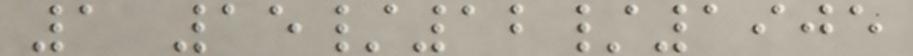1 15/12/1905
